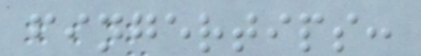fingertips:
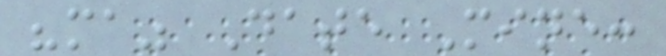"ma" Date Mine:
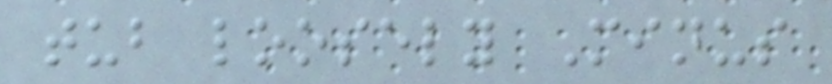tub loosely Minus
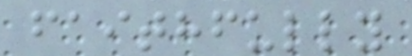faithfully
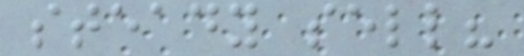steady sell?
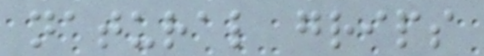natural grips
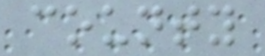county
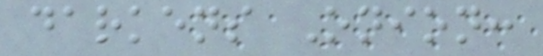darkens Onion:
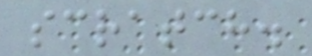scratch.
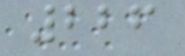226
